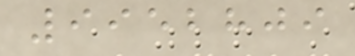9952809
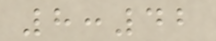8:42
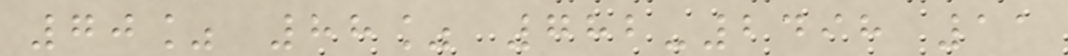70% 88% 782-2498 11
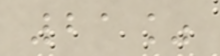21%
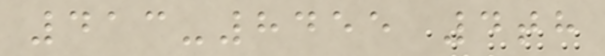413-8455 4th
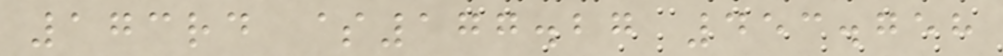173rd $177.27 453.758
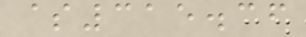$315.36
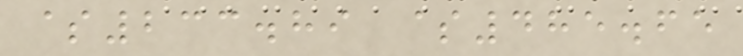$233.89 $485.65
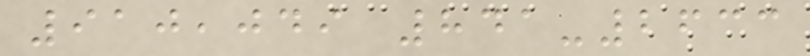910,049 841-2633
